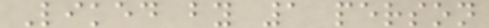Liked by 1 person
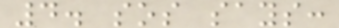4. sos says:
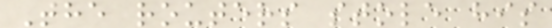The routers stole his
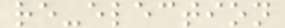re-election
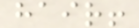hair!
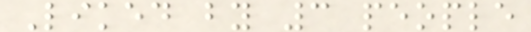Liked by 3 people
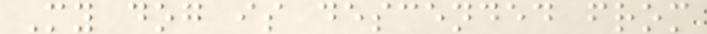My dog is descended from
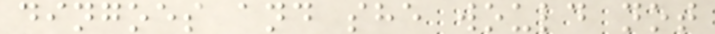dingoes and she would not
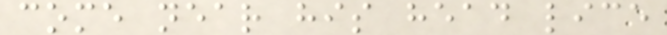come near his head lice
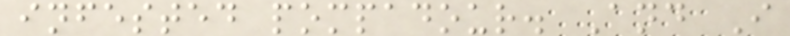infested pompadour. And I
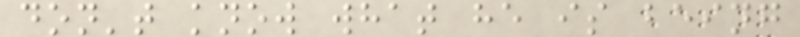don't know what he is being
